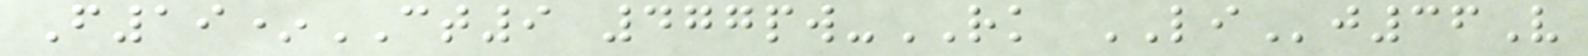F19*CT9 477pw-RK LIj36V
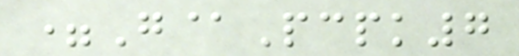=G@Pcpk7
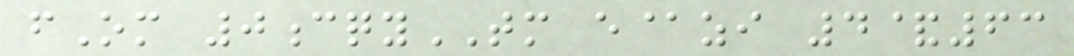fOm 0cqyTM e@zi 4&63
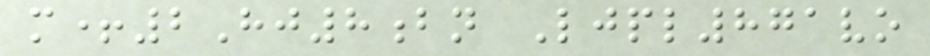m+2Hj8bn Ljpl871vo
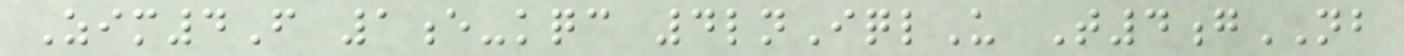Zim4F 1e-kqc 4lnIqlU T4gNB
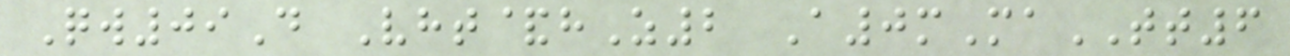Qw09D Vht&hZ2 A0mMaTT6
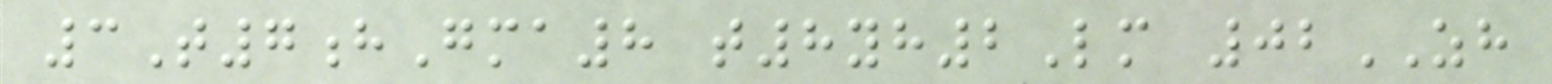3T7hGma8 t8yh2Lm 02ZH
